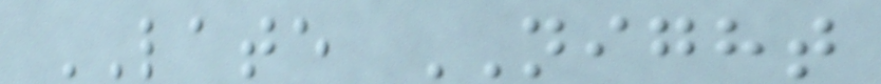LATE NIGHT
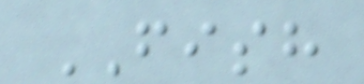FISH
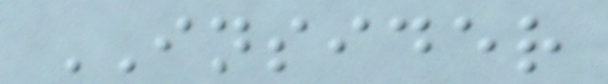INSIDER
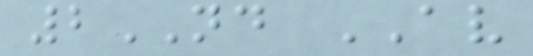2ND AV
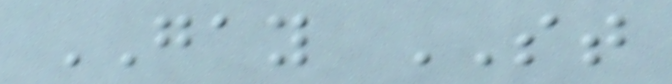GAY ST
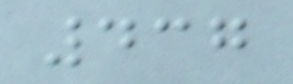437
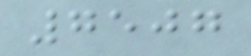7507
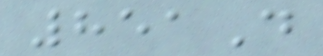851D
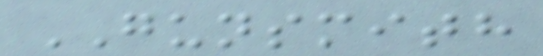GUNSMITH
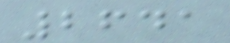2641
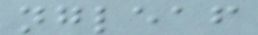ngleaf
